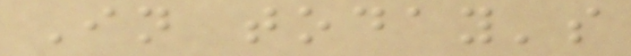In today's
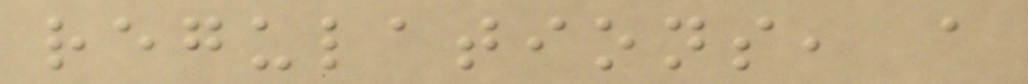regulations, a
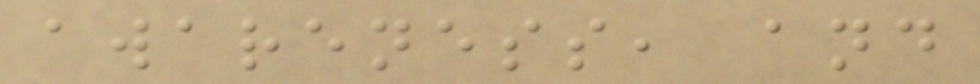awareness, and
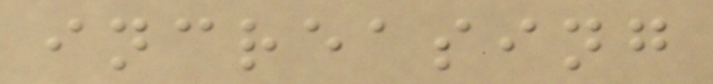increasing
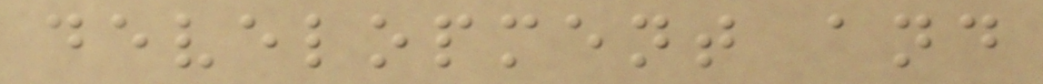development and
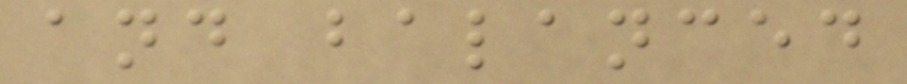and balanced
